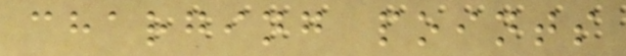charging points
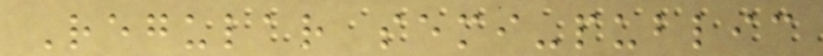Regular semi-public
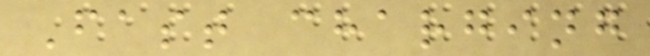Fast charging
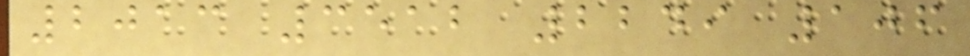2013 3512 2249 106
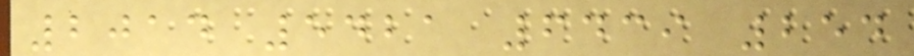2014 5421 6439 254
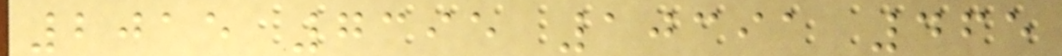2015 7395 10391 465
